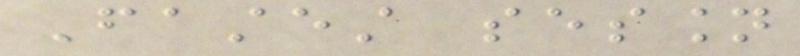Fastest session
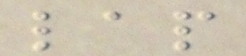lap
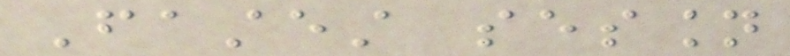Fastest session
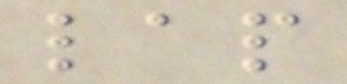lap
